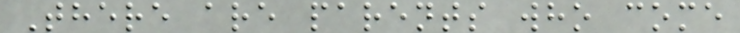There are parents who come
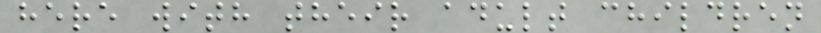here with their adult children
